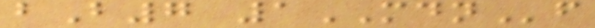bB7 1MDNf
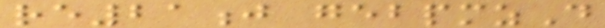re21j gebpmzD
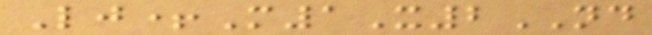Lj+M1X2ND
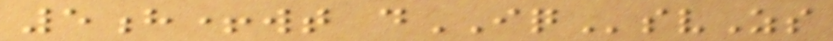5h+wt dIQsvZs
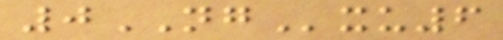0NGxu6
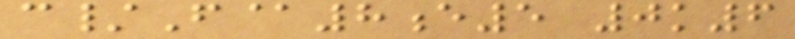c/F@8e5 0k6
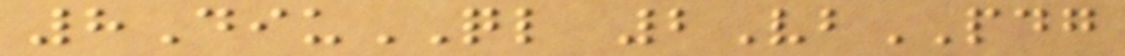8DiuQL 2VbPDG
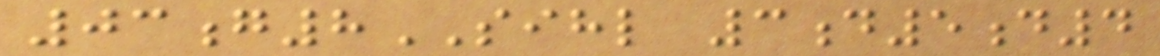03g8SIHL 3d5d4
